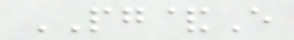PG&E
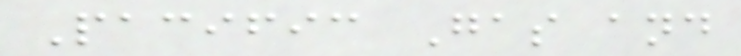Pacific Gas and
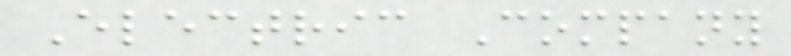Electric Company
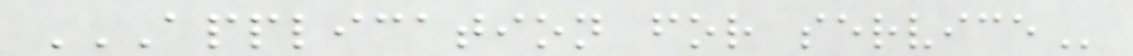APPLICATION FOR SERVICE
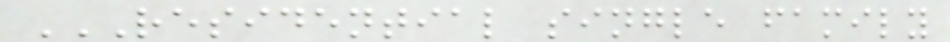RESIDENTIAL SINGLE FAMILY
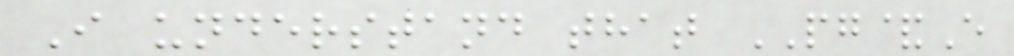I understand that PG&E
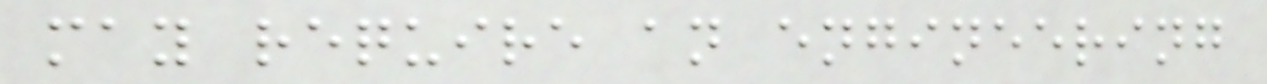may require an engineering
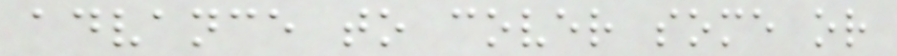advance to cover some or
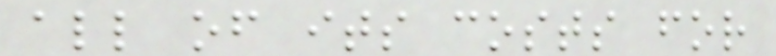all of its costs for
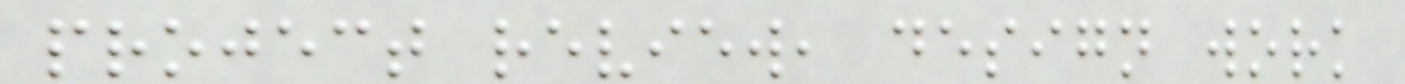project review, design work
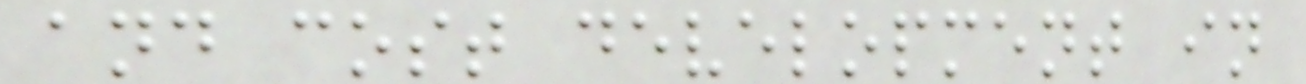and cost development in
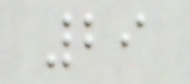29
